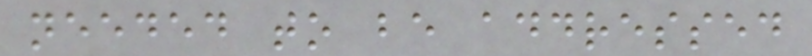needed to be addressed
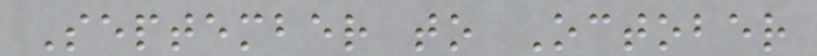September to October
